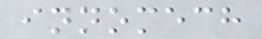innomech
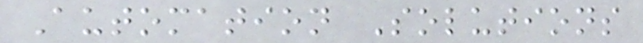Automation Solutions
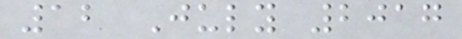12 July 2017
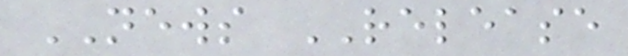NEWS RELEASE
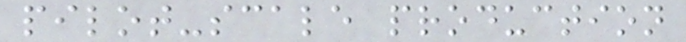pilot-scale production
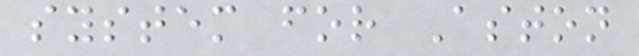system for Aston
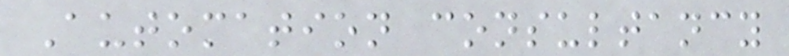Automation consultancy
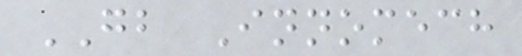GB Innomech
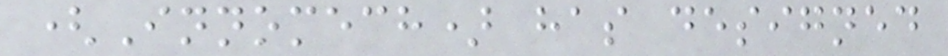(Innomech) has designed
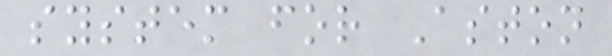system for Aston
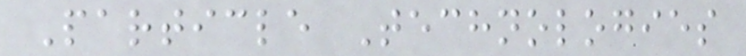Particle Technologies
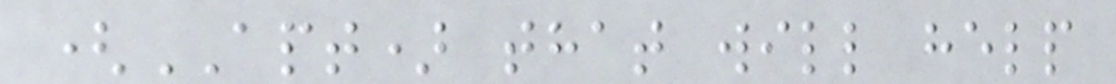(APT) that will help
